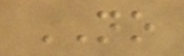NO
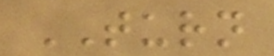TURN
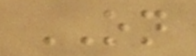ON
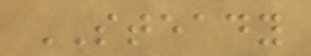STEADY
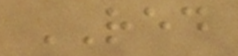RED
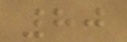80
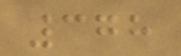378
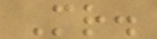Mr.
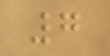7
